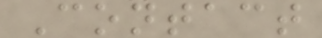Contact
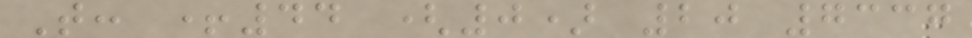T: +44 (0) 20 7337
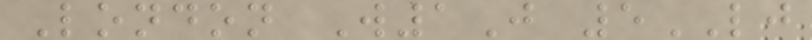London W1J 5LJ
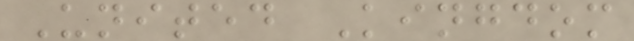United Kingdom
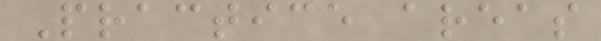Practice areas
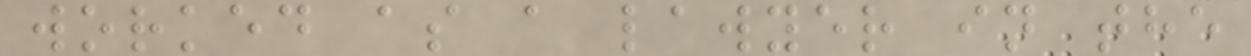worked as a lawyer in the
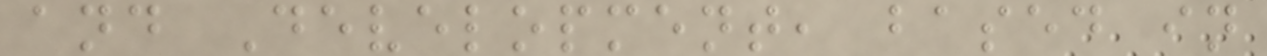and Development, based in
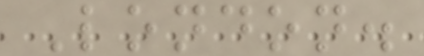London.
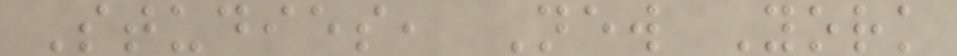Studies, New York
